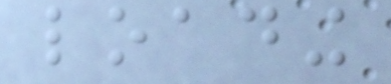loading
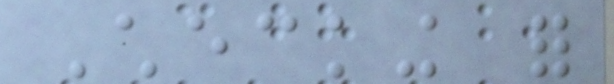Checking for
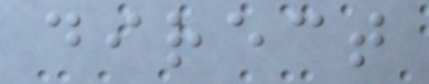direct
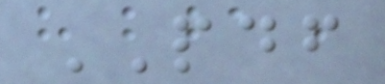PDF
